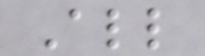All
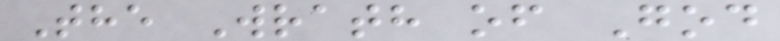The Wrath of God
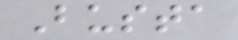Busta
